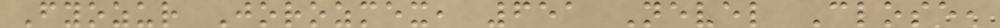Fyozur Jorozmex, 651 Nevel Close,
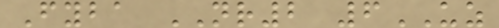Fyba NR2 6UZ
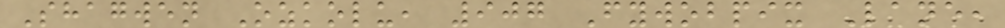Shagwen Ozkolu, 907 Fywobpix Lane,
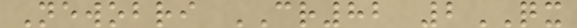Newobri CR82 2QX
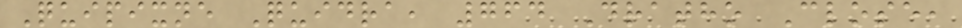Quipixne Quidra, 764 Dratho Close,
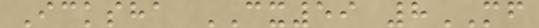Icksha CX59 8MF
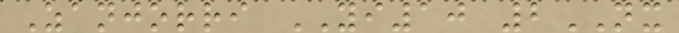Zanjorri YI10 2NX
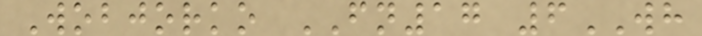Wobjorko FN17 6WH
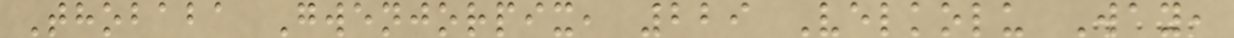Thobaba Gwenjorpix, 229 Velkolu Way,
